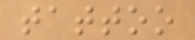tattoo
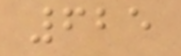625
